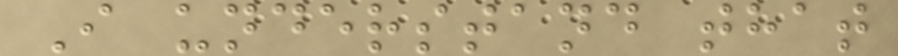I understand that
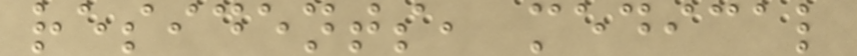residents, medical
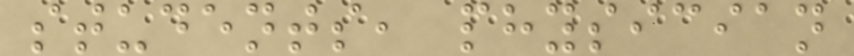students, physician
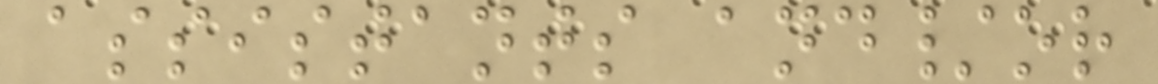assistants and/or
